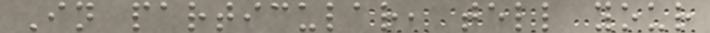In particular, tell your
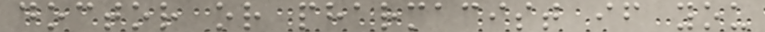doctor or pharmacist if you
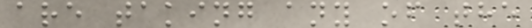are taking any of the
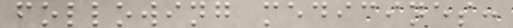following medicines:
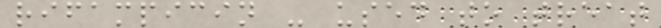rifampicin - used to treat
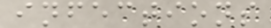infections
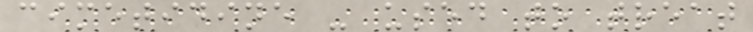cimetidine - used to treat
